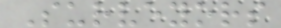Surveyors
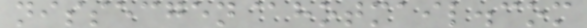nissecgen@hotmail.com
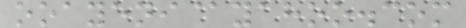ooayeni@yahoo.com
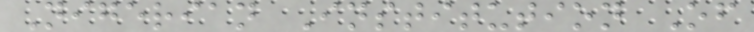Nigerian Institution Of
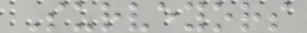Surveyors
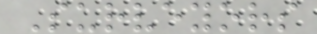Surveyors
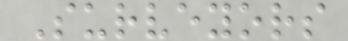Surveyors
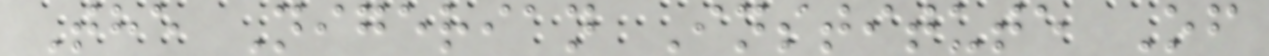The Nigerian Institute Of
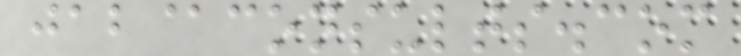jab@consults.com
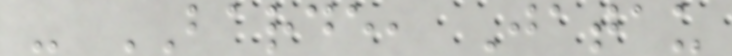- BARDE, Jatau
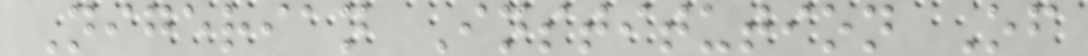Nigerian Institution Of
